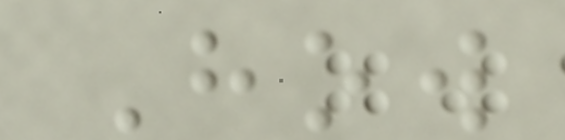How
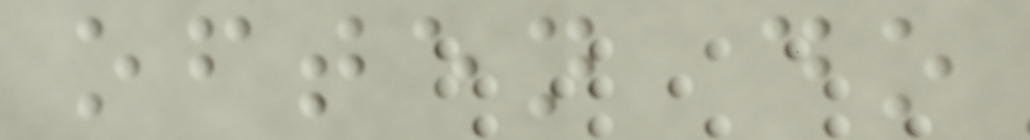often do
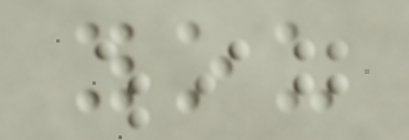you
